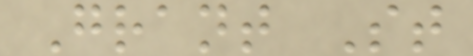Grant St
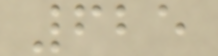625
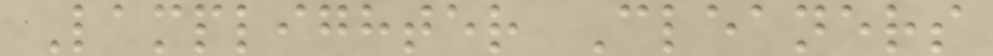Lamplighter Cleaners
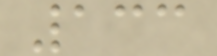133
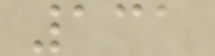131
